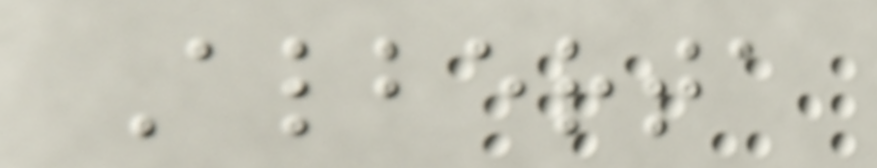Alberta
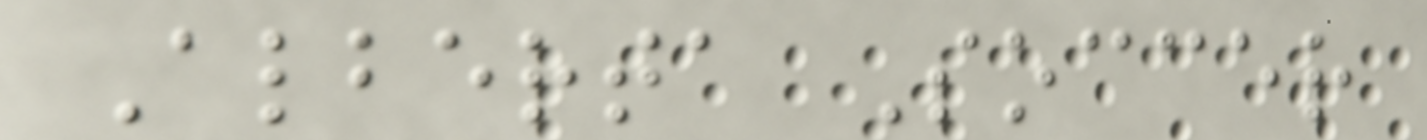Alberta Soccer
